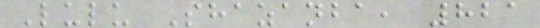Lulu Shazanba, 821
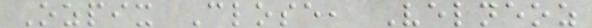Ozpix Close, Velneoz
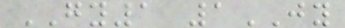GY1 1JY
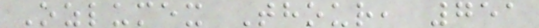Ozlumex Thour, 751
